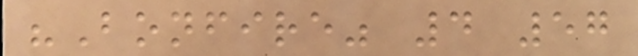"Bonfire" 4 57
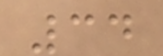34
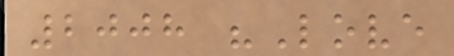2008 "Love
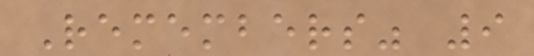Remembers" 9
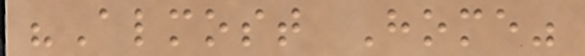"Almost Home"
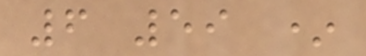6 59 *
